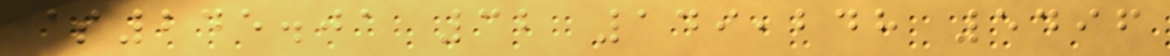$245.01 32 149,248 5496
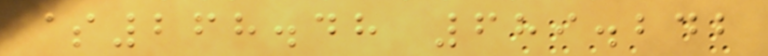$268.48 689.242
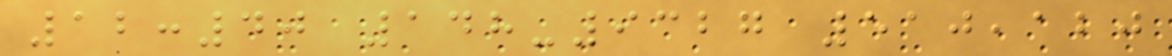12:40 148-9327 510,120
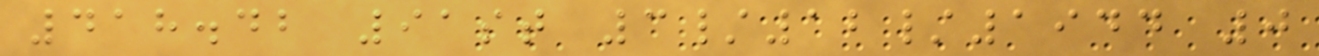418.42 91st 3/12/1944 0
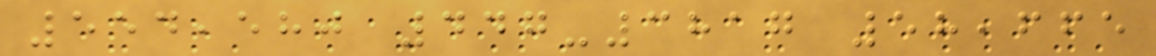554,580 447-3817 58,665
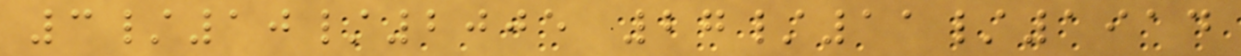3/10/2005 27/11/1914
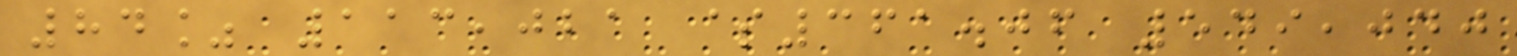84% 113,021 $361.06 549,040
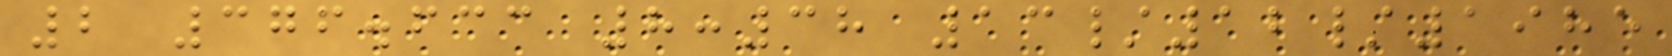2 376.633 8:38 13/12/1985
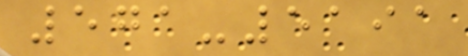571-5191
